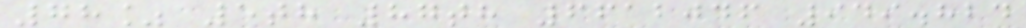78% 5th 87th 6612046 949.824
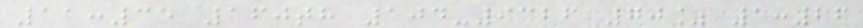11:35 160th 104-9326 70% 1:26
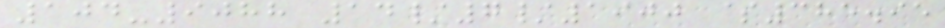104-9088 14/7/1900 $385.95
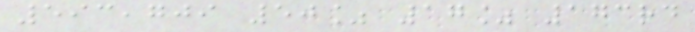593,709 50% 17% 173rd
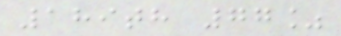189th 77%
